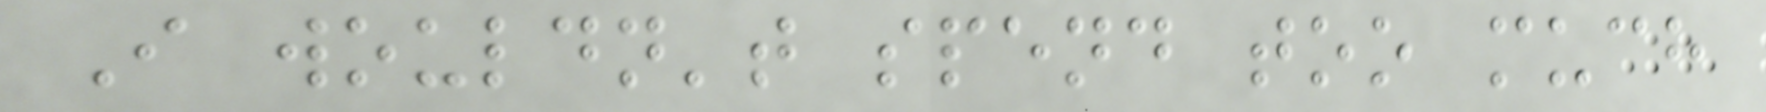I wouldn't spend too much
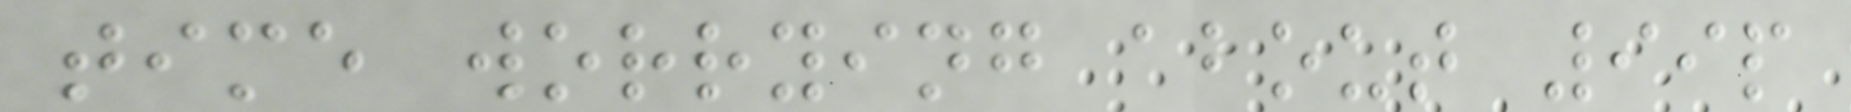time worrying about 99p
